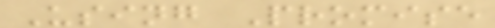Using Promise
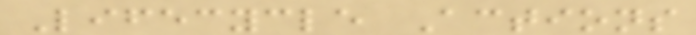Lifecycle Actions
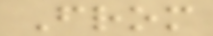From
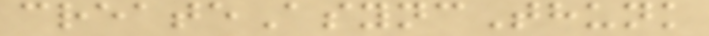createAsyncThunk
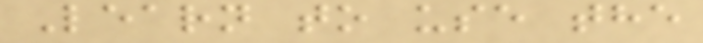Learn to use the
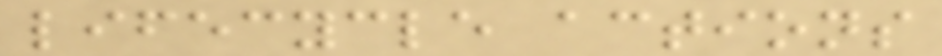lifecycle actions
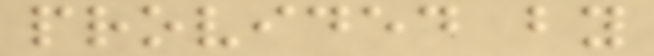provided by
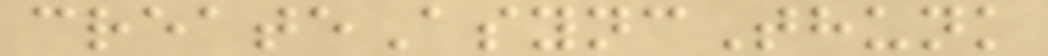createAsyncThunk
